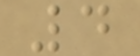4
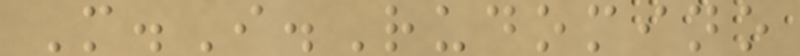M.I.Rudomino
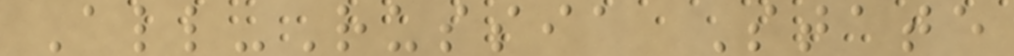All-Russia State
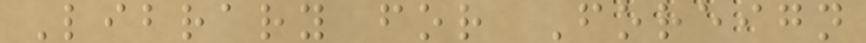Library for Foreign
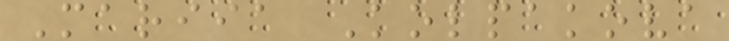Mariia Kolpakova
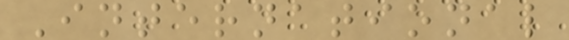International
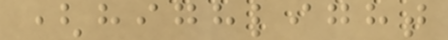(highlight
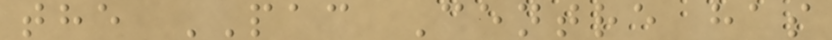the PAC Centre has
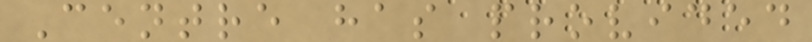Centre has provided
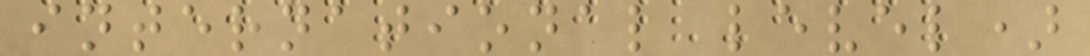international level)
